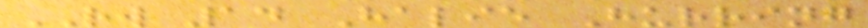RW 14 Halie Hurring
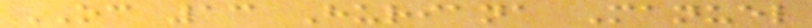OC 13 Huriana Manuel
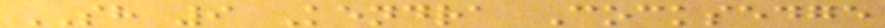SH 9 Kendra Cocksedge
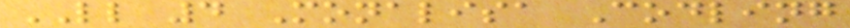LL 4 Monalisa Codling
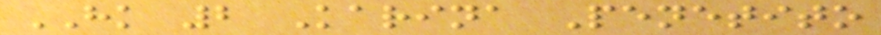HK 2 Karina Penetito
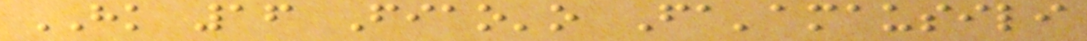HK 16 Fiao'o Fa'amausili
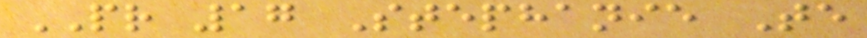PR 17 Stephanie Te
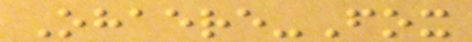Ohaere-Fox
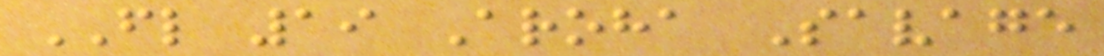FL 19 Aroha Savage
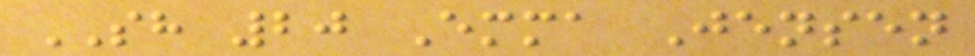SH 20 Emma Jensen
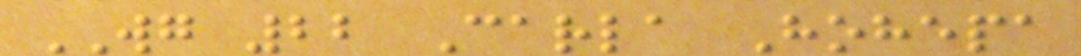WG 22 Carla Hohepa
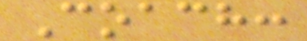Coach:
